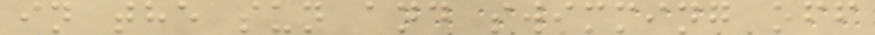in the sun and swimming off
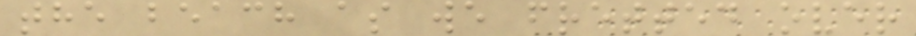the beach as we fretted over
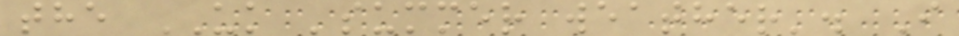the UK 'summer weather'. I
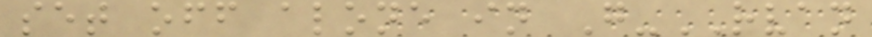set off alone in G-RVAN
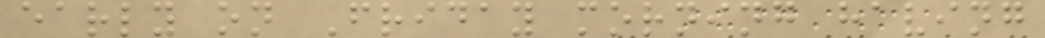early on Friday morning having
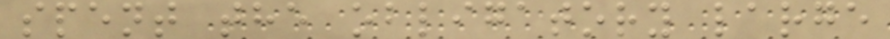spent the obligatory large
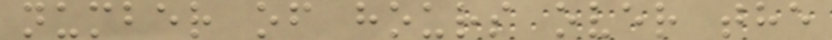number of hours over the
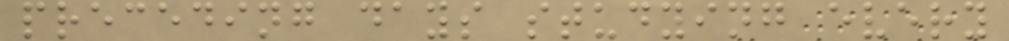preceding days studying every
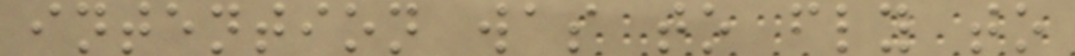intention was to fly to
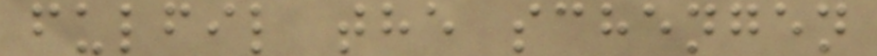fulfil the schengen
